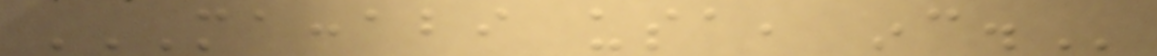MACCABI USA, INC.
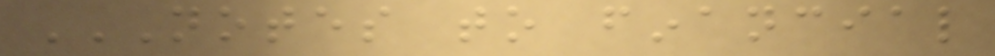NOTES TO FINANCIAL
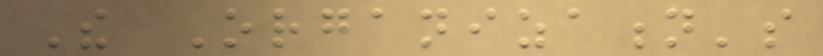The Organization's
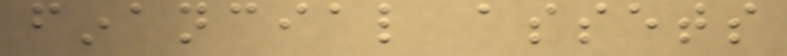financial assets
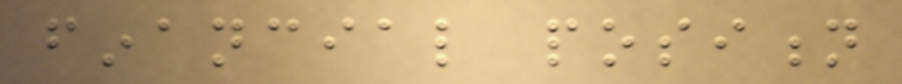financial position
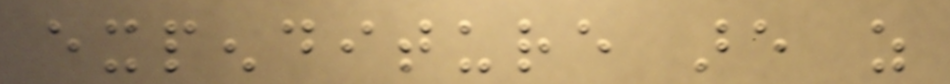expenditure are as
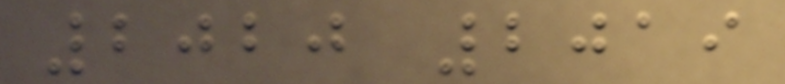2020 2019
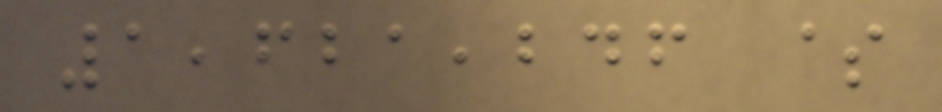1,621,246 $
